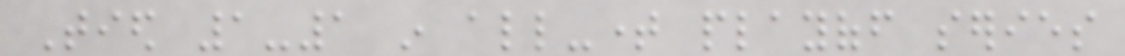Tied 1-1 in all-time playoff series
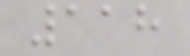118
